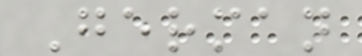German
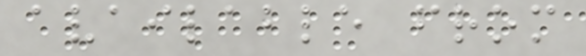available from
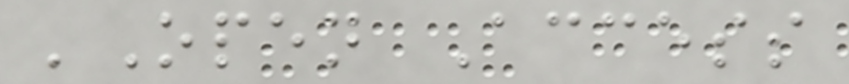'Open Access
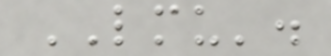LMU'.
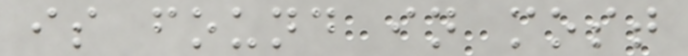is found in most
